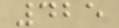425
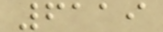6119
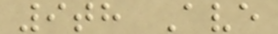9th Ave
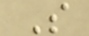S
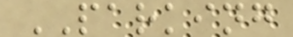PARKING
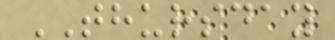THURSDAY
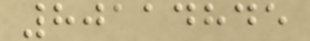80114845
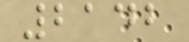2142
